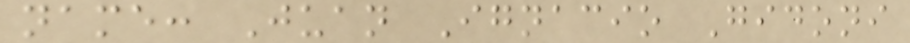name: Juan Ignacio Gidoni
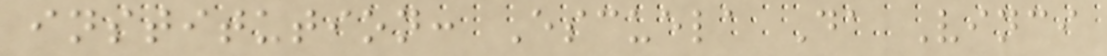institution: Escuela Da Vinci
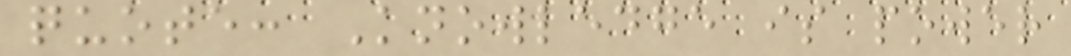quote: Knowledge is power
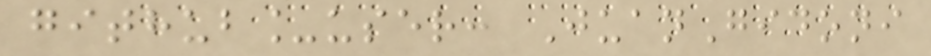github_user: JuanGidoni
